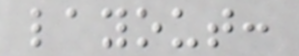layout:
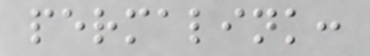permalink:
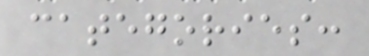categories:
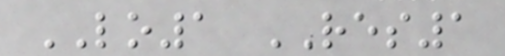LO1 RES1
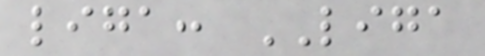liga: LIGA
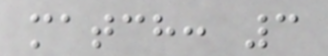match: 3
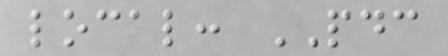local: PDC
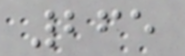265
